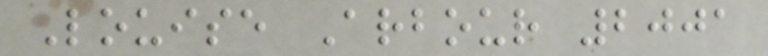Louise Arbour 2001
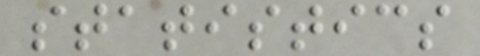statistics
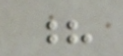?
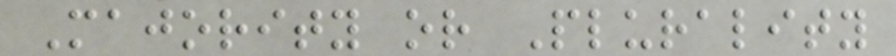Majority or Plurality
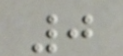0
